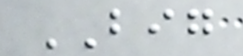BIG
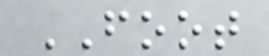FOOT
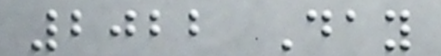2022 Day
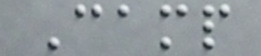Camp
